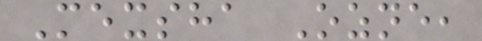Mexsha Ozne,
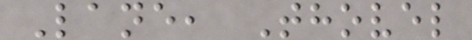Lane, Thovel
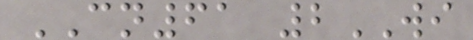CN61 2WI
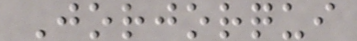Jorjorqui
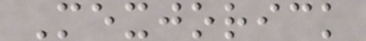Mexjorick
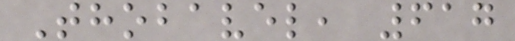Thobavel, 617
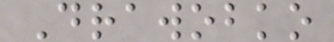Drawobko
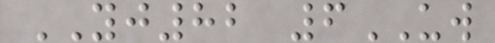YJ82 6UW
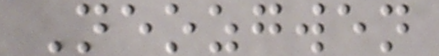Neozgwen
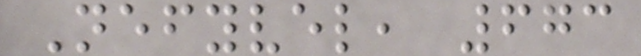Nefyvel, 673
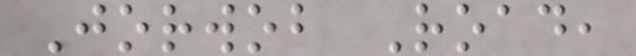Jorwob Road,
